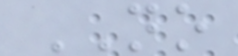NO
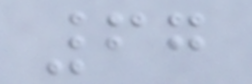67
